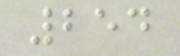254
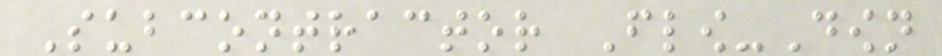Subcontractor Flow-Down
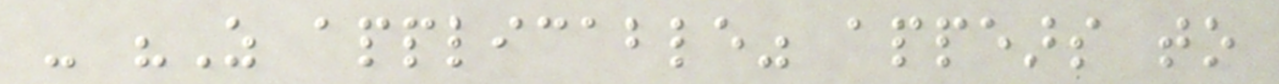- "As applicable" appears to
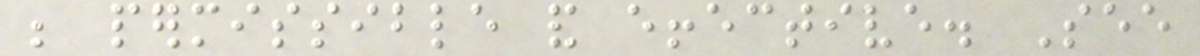be permissible and effective. See
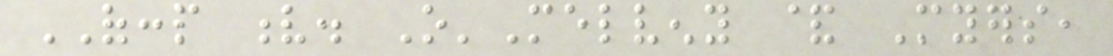OFCCP v. O'Melveny & Myers,
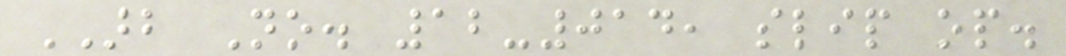ARB No. 12-014, slip op.
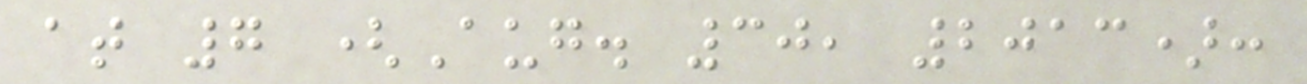at 7 (Aug. 30, 2013):
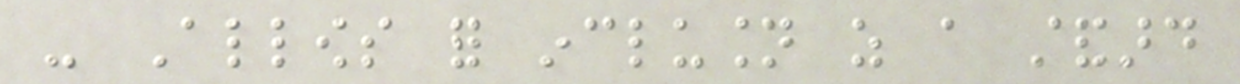- Allows for inclusion as a standard
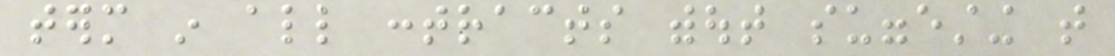term in all contracts without suggesting that
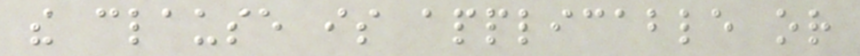the clause is applicable or
